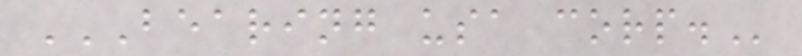BEARING USA CORP.
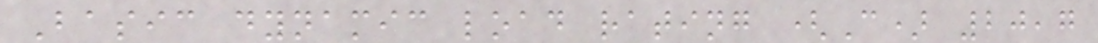Basic dynamic load rating (C) 20,7
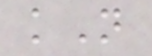kN
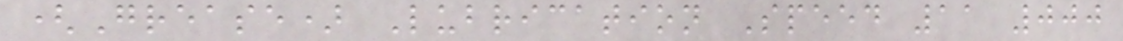(Grease) Lubrication Speed 11 000
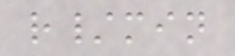r/min
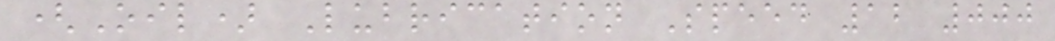(Oil) Lubrication Speed 12 000
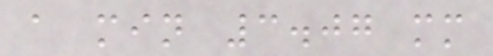a min 3.07 mm
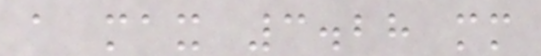a max 3.28 mm
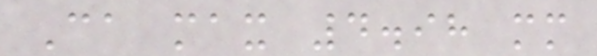Ca max 4.98 mm
